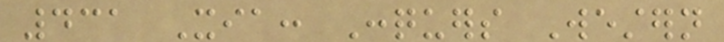431 Xia: Conquers Western
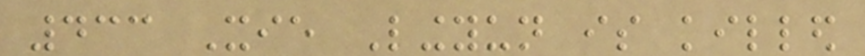433 Xie Lingyun is killed
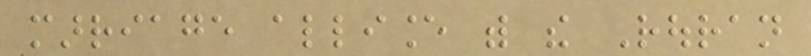marriage alliance with the Rouran
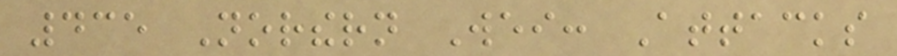435 Northern Wei: Attacks
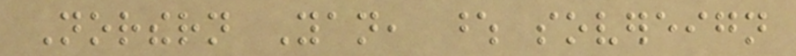Northern Yan, whose sovereign
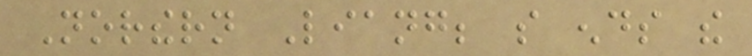Northern Liang; so ends the
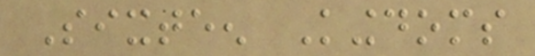Sixteen Kingdoms
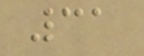31
